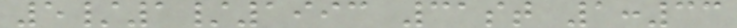5/1/1993 31st 1:33
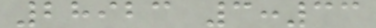28923 3:33
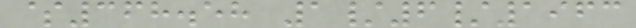$368.58 1/6/1963
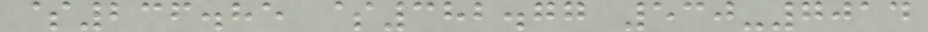$236.85 $382.77 530-7014
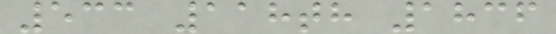533 118th 1836
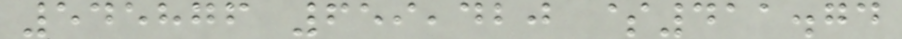545876 659,420 $411.74
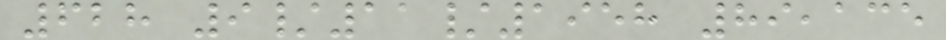628 9/11/1958 89,135
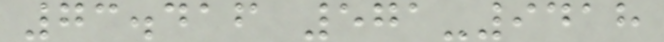73.416 571-9418
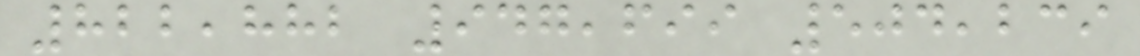822,882 947,699 504,239
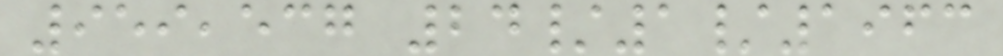959,537 24/1/1963
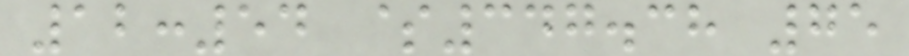12:54 $347.38 75
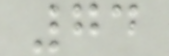74
